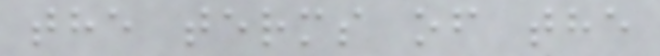the terms of the
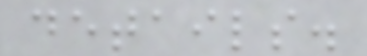details.
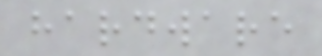hardware
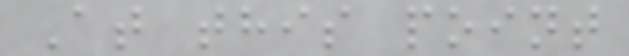At this point
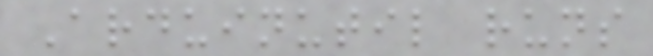Arduinutil runs
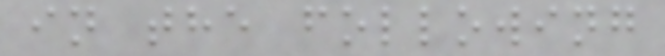in the following
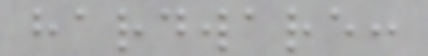hardware:
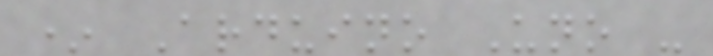* Arduino Uno -
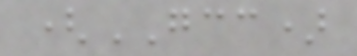(GCC)
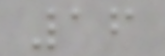16
